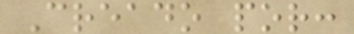Creado por:
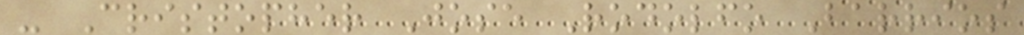- Cristopher Jose Rodolfo Barrios
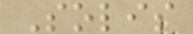Solis
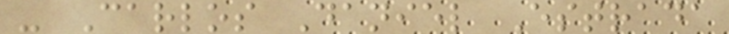- Carlos Daniel Estrada
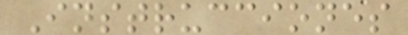Instrucciones
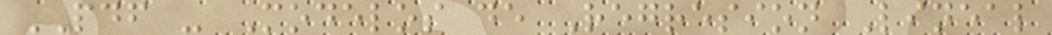PDF - Modelos de Regresion Lineal
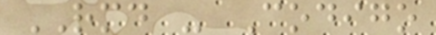RMD - Codigo
